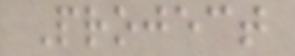Project
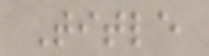Title
